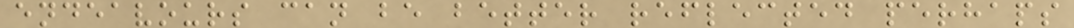endeavours can be better reflected perhaps
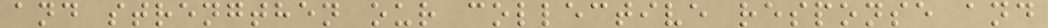and strengthen our collective response and
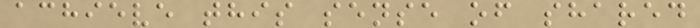achieve this sense of shared
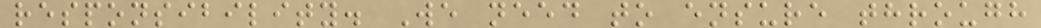responsibility. We need to ensure through
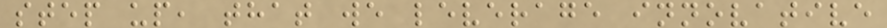step up, that we leverage innovative
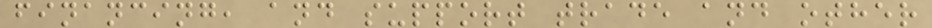financing, and support trade and other
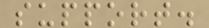support.
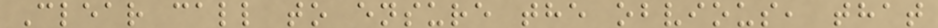Clear call to ensure the obvious, that
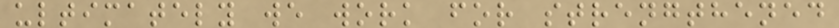ultimately we work for strengthened
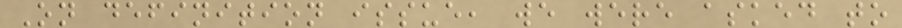On definition issue, we were asked to
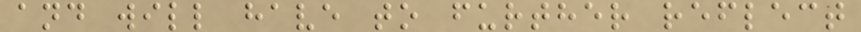and will have to further reflect
